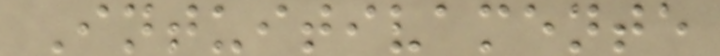Intuitivamente
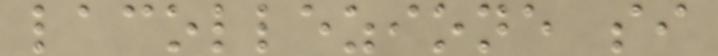lacollezione si
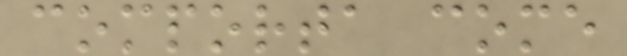comporta come
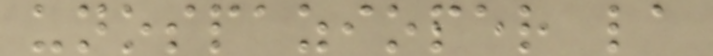unospazioper la
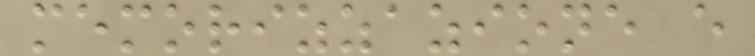memorizzazione e
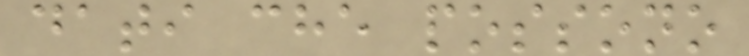dati che possono
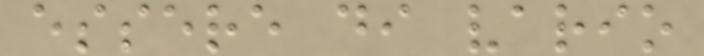essere di vario
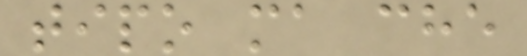tipo ma che
